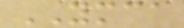YMCA
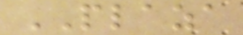PLAZA
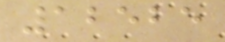12525
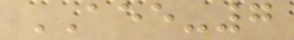AEE-7
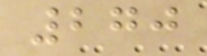270
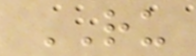RU
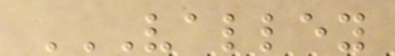VALLEY
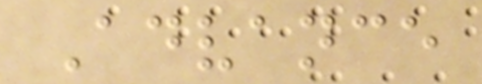Advance
